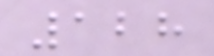128
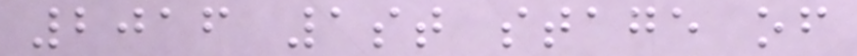2016 1st stage of
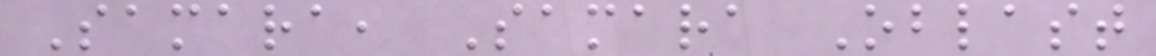Samara, Samara Oblast
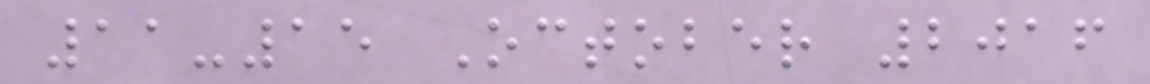11-15 October 2016
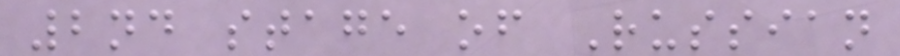2nd stage of Russian
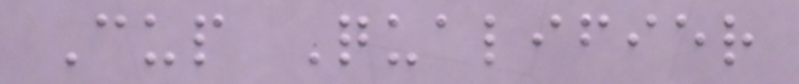Cup Qualifier
